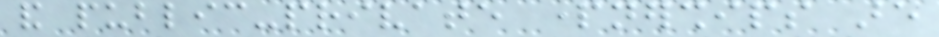and public-private partnerships are
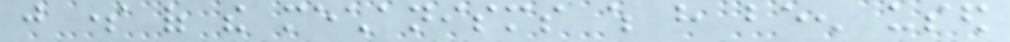just some of the mechanisms which have been used
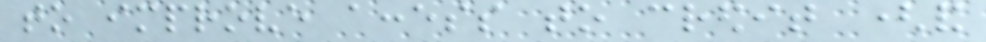to improve access to credit (and
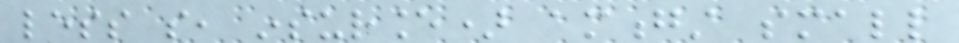less so, insurance) amongst small
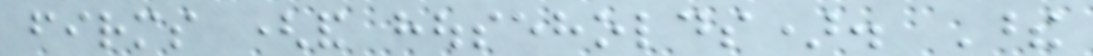firms (and households). These
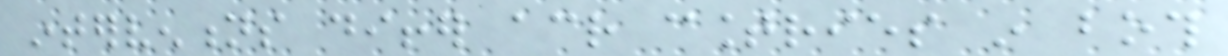interventions differ across countries in both
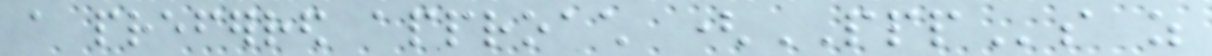a preferred approach (PPPs as
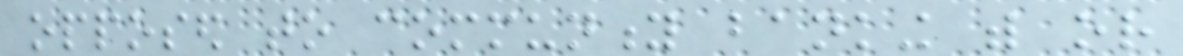opposed to community banking with or
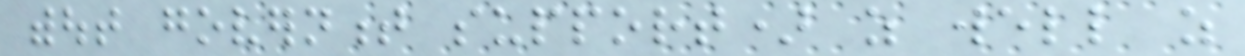without government support) as well as
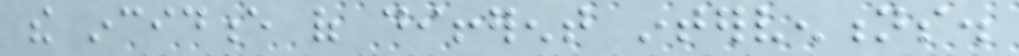the incidence of different interventions.
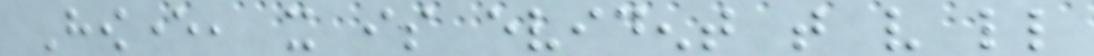However, it is evident that very little
